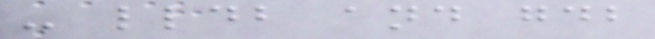- lldb and gdb
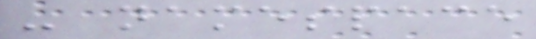- namespace
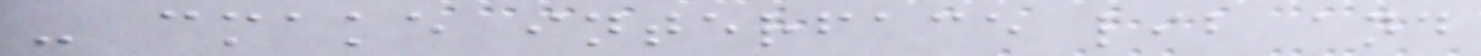- cmake interface lib and
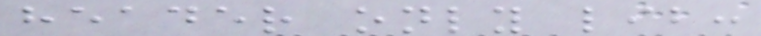header only lib:
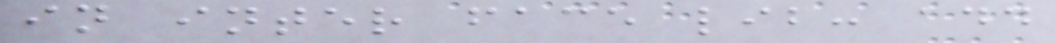in inter face lib: add
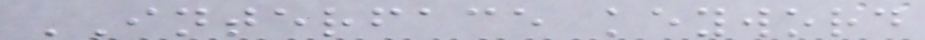INTERFACE keyword
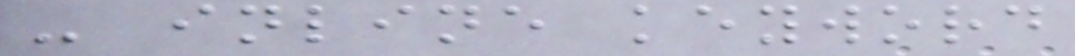- inline keyword
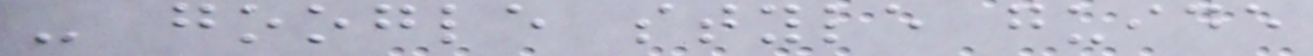- google style guide
